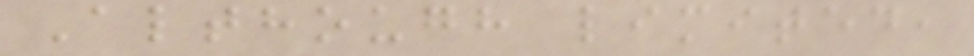Although limited,
